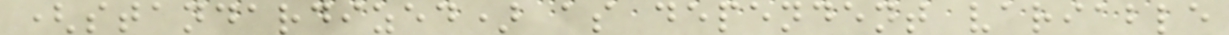(standardized) as dependent variable
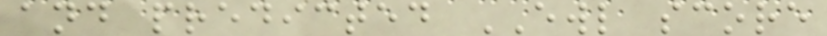and predicted EWL score
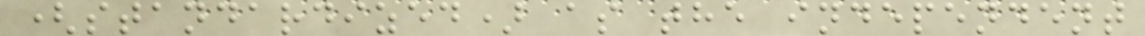(standardized) as the independent
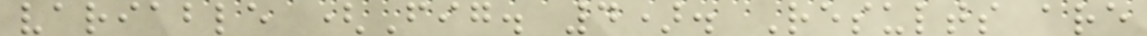variable (Fig. 4). Results are
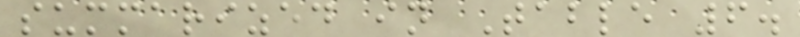summarized in Table 6.
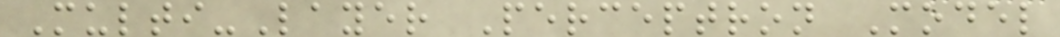Multi-Layer Perceptron Model
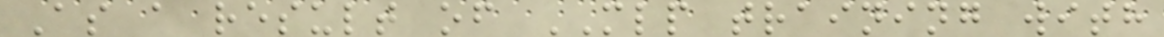As a result of MLP training with
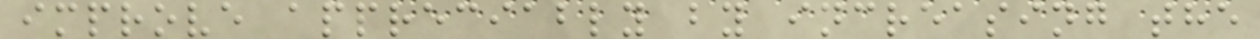improve appreciably by increasing the
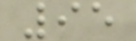95
